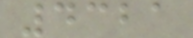4321
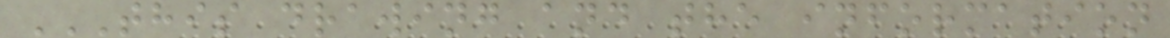THIS DRAWING AND THE INFORMATION
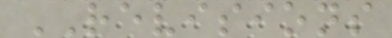REVISIONS
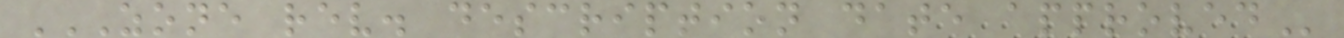ZONE REV. DESCRIPTION DATE APPROVED
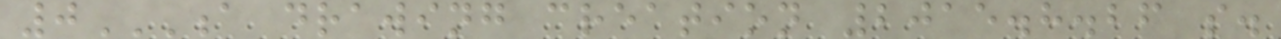0A DRAWING CREATION 2015.8.26 S.
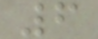6
